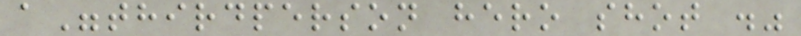a"thirdperson hero shot ."
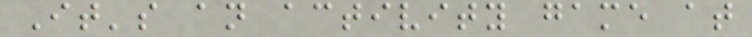It's an activity game at
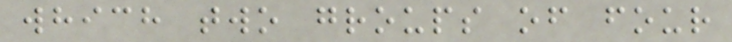which two groups of four
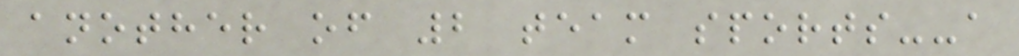another of 2 team sports--a
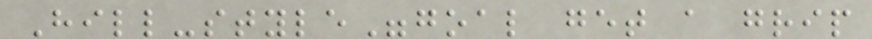Hill-style"goal get a grip
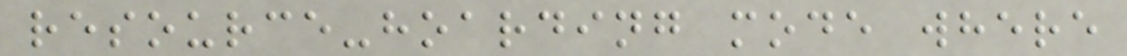resource-hoarding mode where
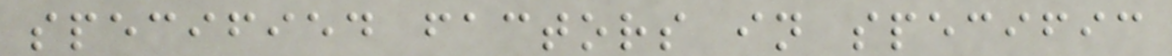specified factors in specific
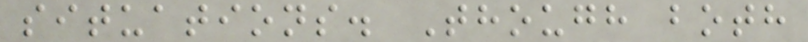situations. Though both
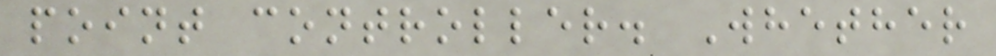point controller. Whether
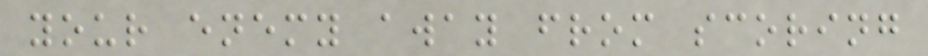your enemy away from scoring
